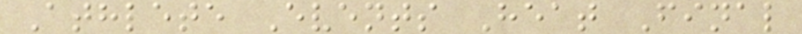Athlete Events Heat Final
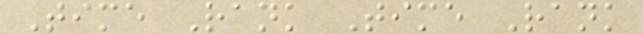Time Rank Time Rank
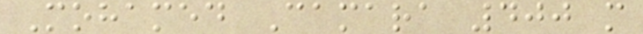Mohamed Camara 400 m
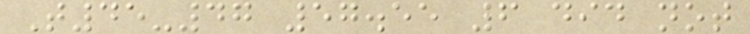T45-47 57.55 6 did not
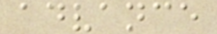advance
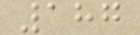187
